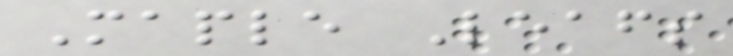Maple Leafs
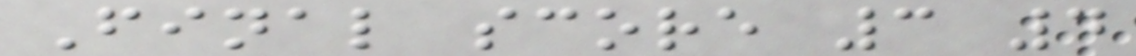Final score 3 4
